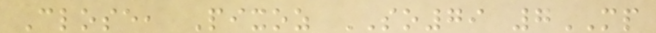Close, Pixoz SO79 7MP
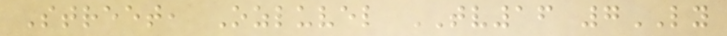Street, Ozluvel TV16 7LY
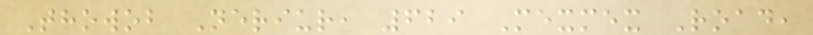Thowob Neriur, 629 Mexmex Road,
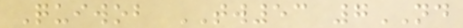Quiwob TW53 7ND
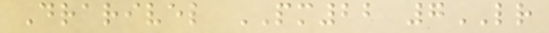Drarivel PM22 7LR
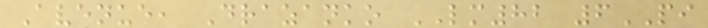Avenue, Drazanko LM82 6PI
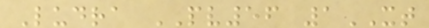Ludra PV56 1XT
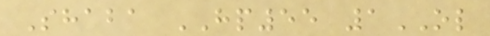Shaba HP55 1OL
